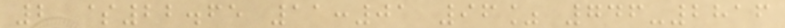2 $22.65 11:01 96% 746-2816
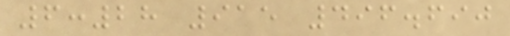6:28 915 496.690
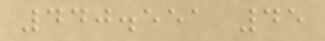440.551 45
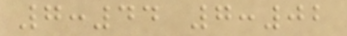7:44 7:02
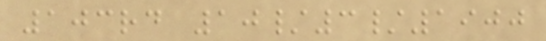103rd 10/3/1900
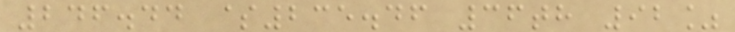246.44 $235.46 36th 92%
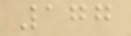177
